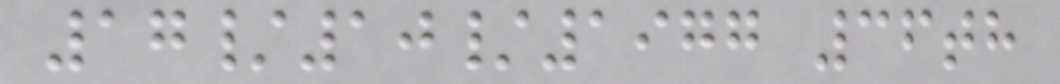17/10/1977 36th
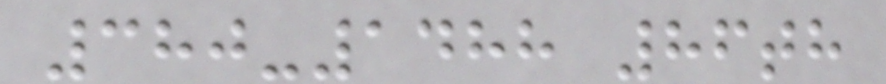380-1488 86th
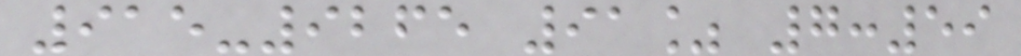915-9265 91% 7:59
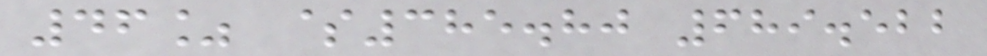46% $385.80 689.522
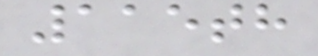115th
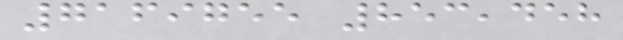7169755 853,458
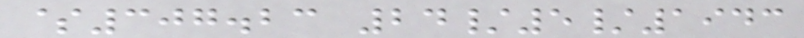$307.23 24/5/1943
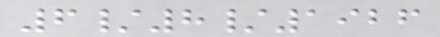6/8/1926
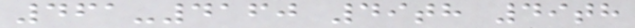461-4160 49th 49th
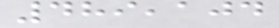489,104
